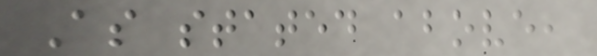As stated above,
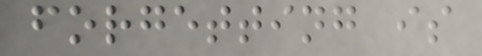forgetting is
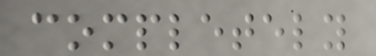completely
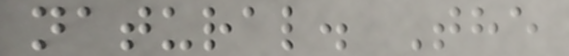natural. The
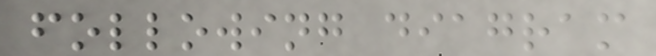following diagram
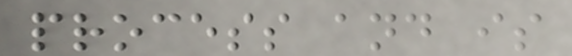process and is
